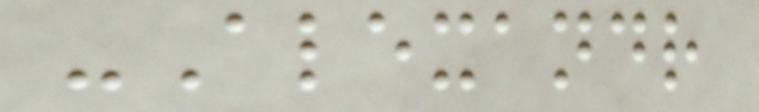-Alexandr
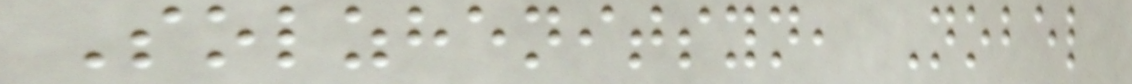Solzhenitsyn, Nobel
